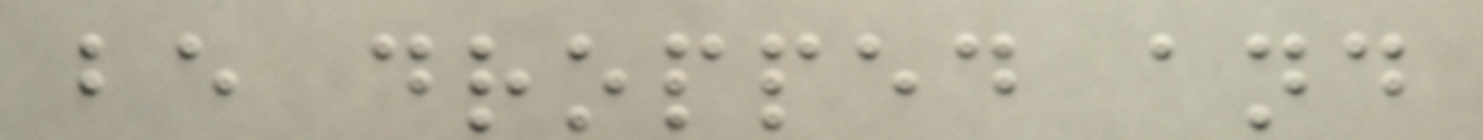be dropped and
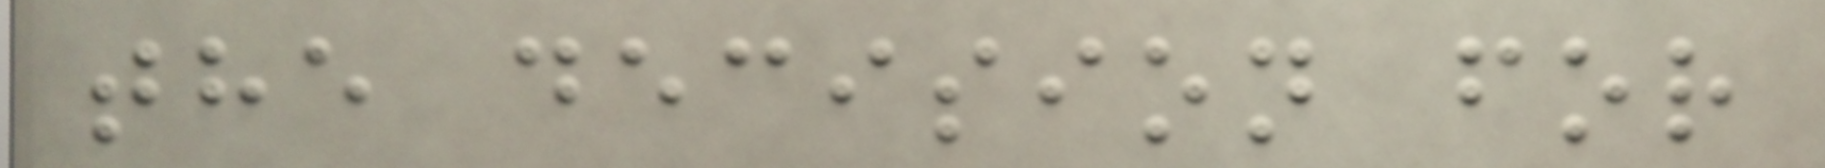the decision for
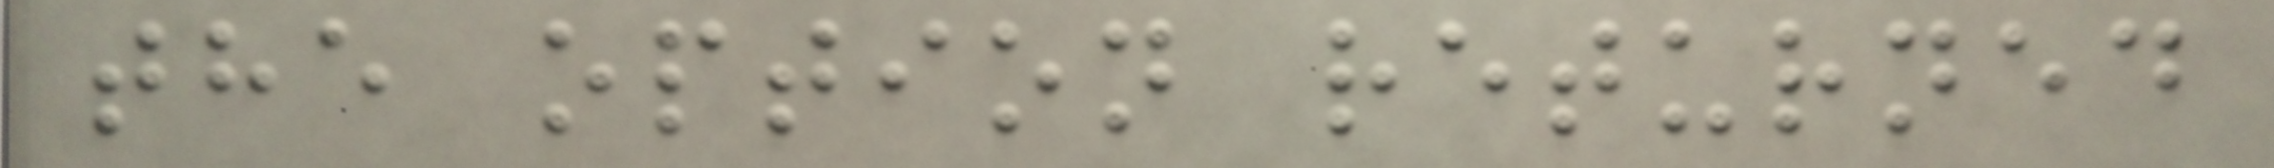the option returned
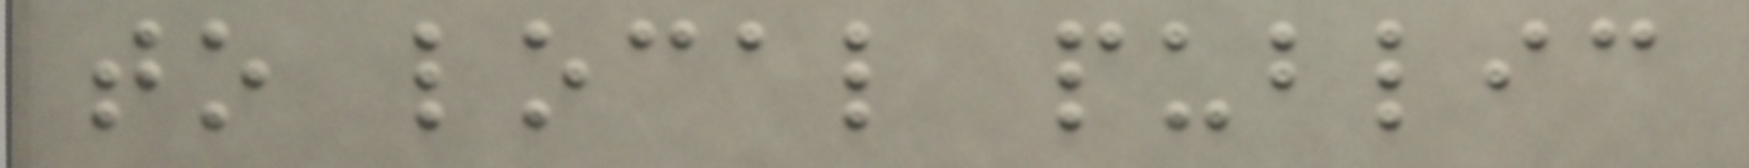to local public
